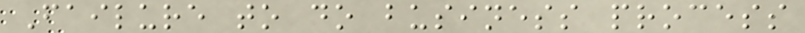Failure to do business process
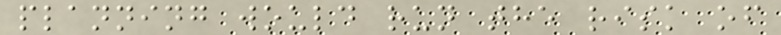planning would run the risk of
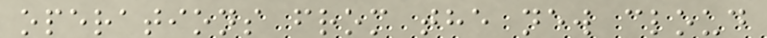operations from the new cloud
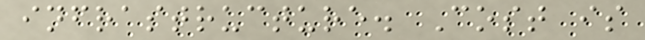infrastructure. Cost is
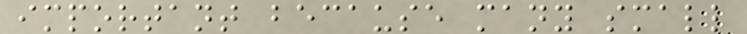important because many small
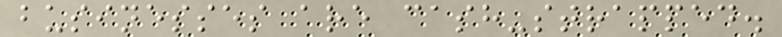businesses are cash-strapped.
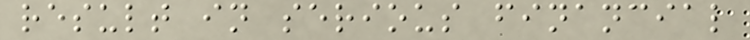result in serious financial
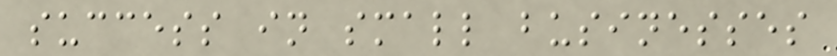success in small businesses
